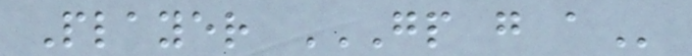Player GP G A
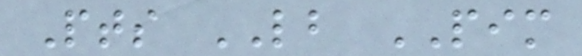Pts LB PIM
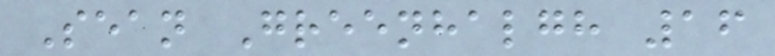Sean Greenhalgh 16
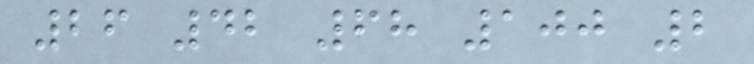26 42 68 100 2
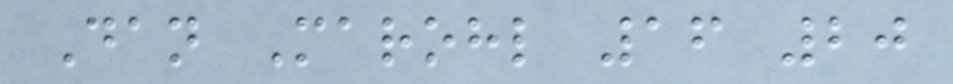Dan Marohl 16 20
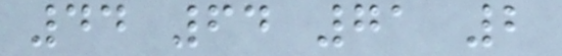44 64 71 2
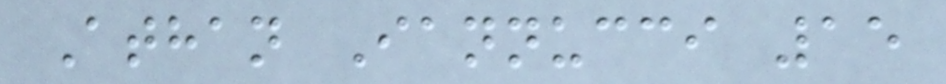Athan Iannucci 15
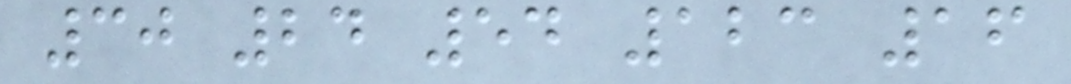30 24 54 123 16
